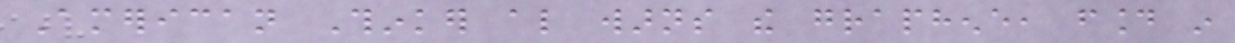American Thinker also warns the graphene, found in
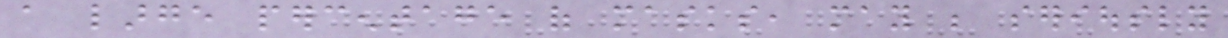a large percentage of masks, may be seriously
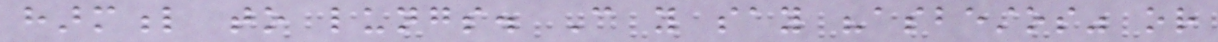harmful to lungs. Can you say "asbestos" or
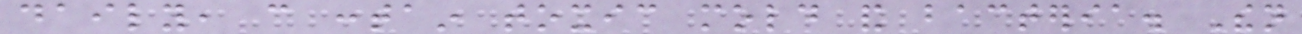daily, can contain toxic mold and bacteria. Then
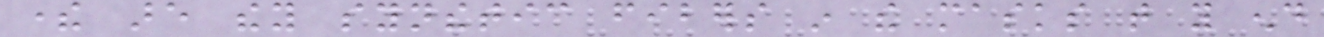there are they synthetic fibers in the masks that you end
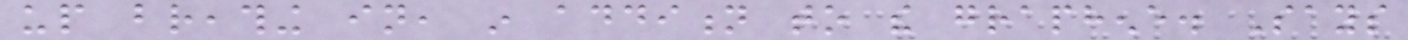up breathing in, in addition to the graphene. Says
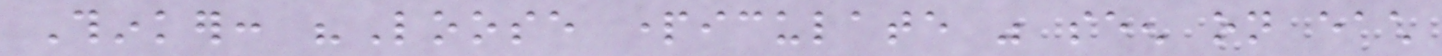Thinker: "Loose particulate was seen on each
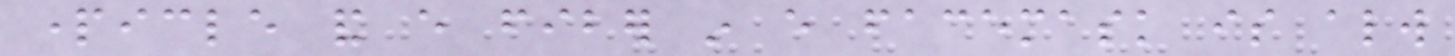particle and every fiber in every facemask is always
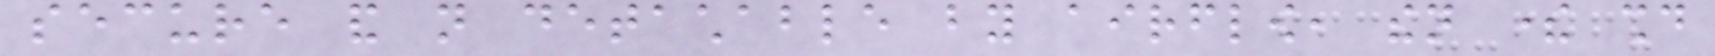secure and not detachable by airflow, then there should
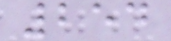254
